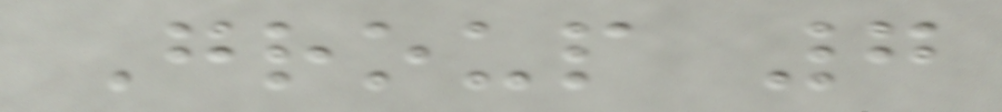Group 7
